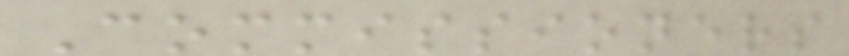Commissioners
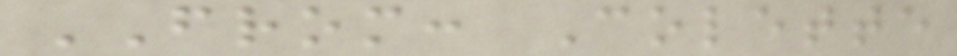FROM: Colette
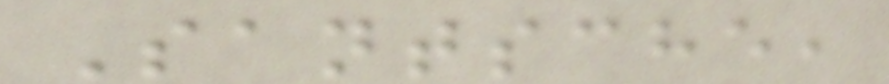Santsche,
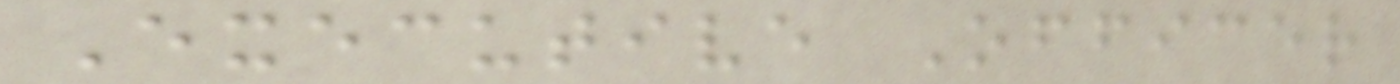Executive Officer
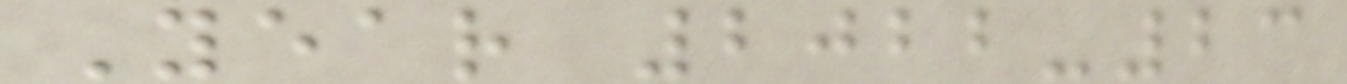Year 2022-23
